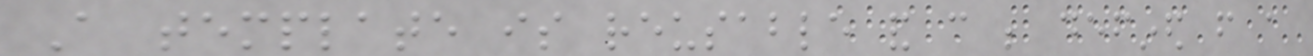A template is reusable and can be defined from a
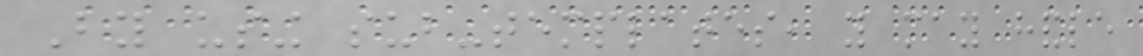By using sub-templates, you may handle
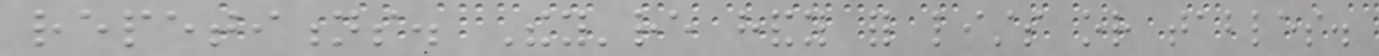repetitions. They're handy for lists or tables.
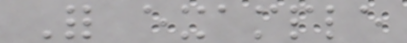For example
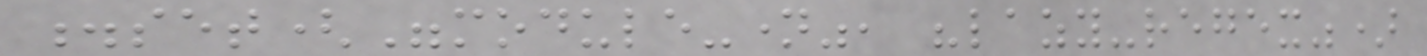.set("module-name", "lazy-regex")
